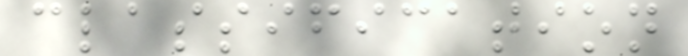classification
